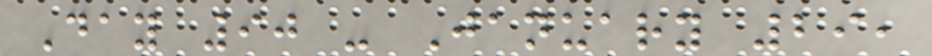Day 90 - January 29,
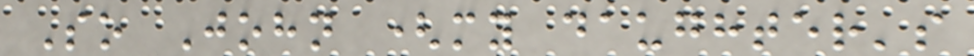So John (my daughter's
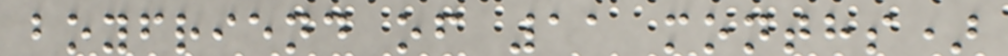boyfriend of 11 months)
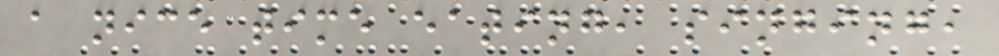a nice time eating, singing,
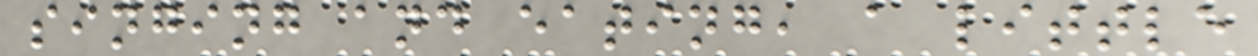singing and eating, a little
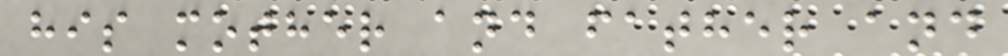his mother and father and
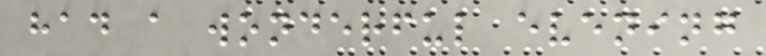had a wonderful evening
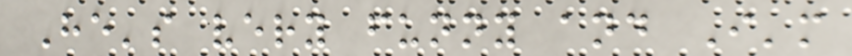He's very funny and I'm
